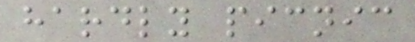hardly picnic
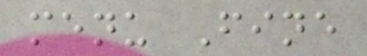menu Fine
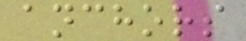anchors
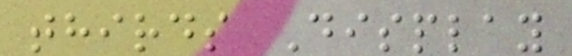thirds Display
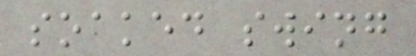soaked swing
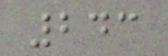243
